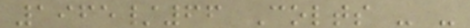1965/66 Colts - -
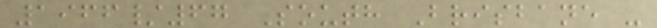1966/67 South Brisbane -
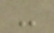-
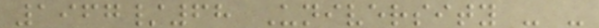1967/68 University - -
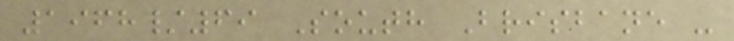1968/69 South Brisbane -
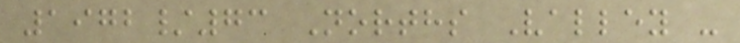1972/73 Norths Valley -
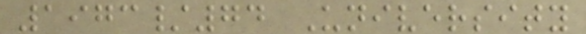1973/74 University
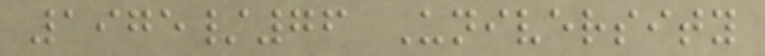1975/76 University
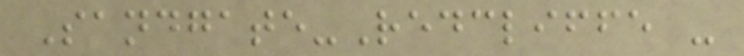Sandgate-Redcliffe -
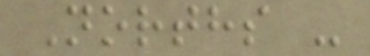Norths -
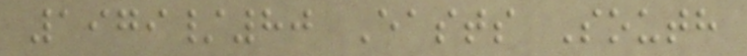1979/80 Easts South
